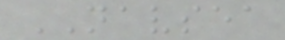NAVSEA
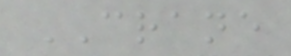CRANE
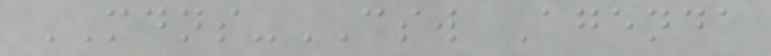MDNS-CSW Agenda
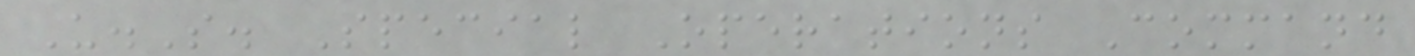U.S. Special Operations Command
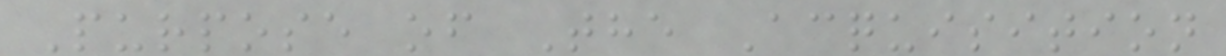Purpose of The Acquisition
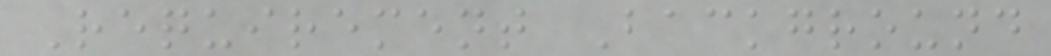Requirement Background
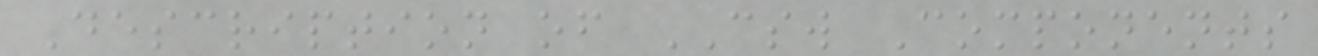Description of CSW Components
